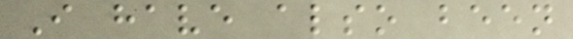I have also been
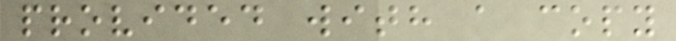provided with a copy
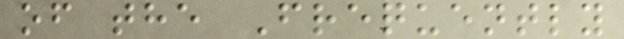of the Frequently
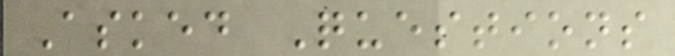Asked Questions
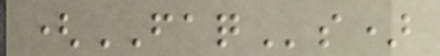(FAQs)
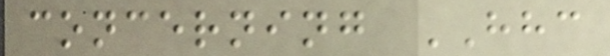concerning HHC
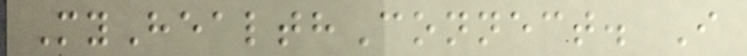MyHealthConnect. I
